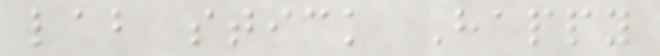lab stick Happy
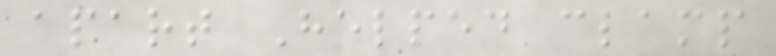apart Helped clamp
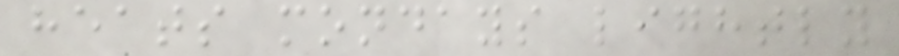heats mondays lightly
